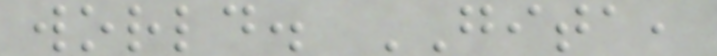world. GITA,
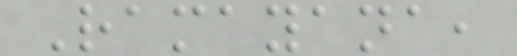Ramayana,
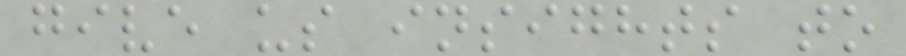give us insights to
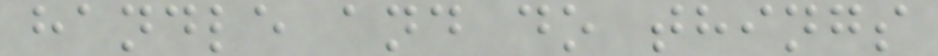handle and do things
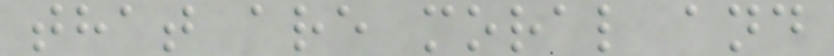that are moral and
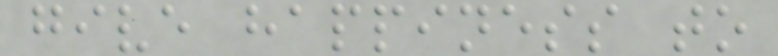give happiness to
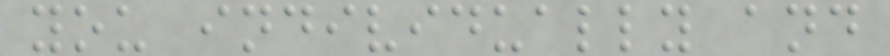you individually and
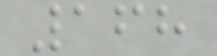168
